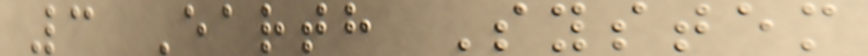3 Earth System
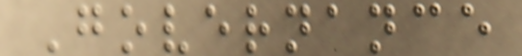Governance
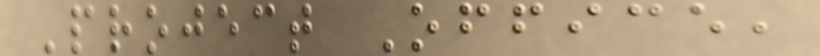Project Office,
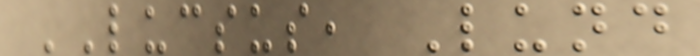LUCSUS, Lund
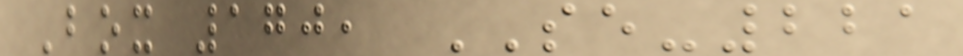Box 170, SE-221
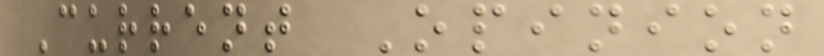Current Opinion
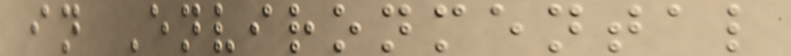in Environmental
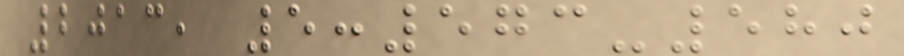2013, 5:573-580
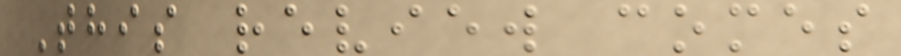This review comes
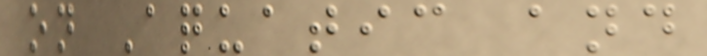on Aquatic and
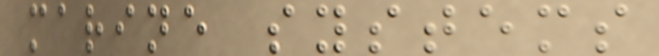marine systems
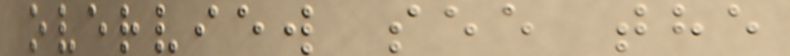overview see the
